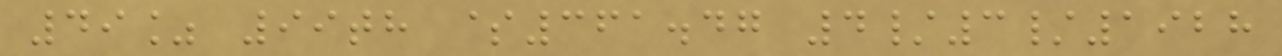49% 99th $361.47 4/3/1928
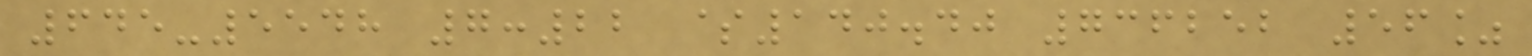645-5548 7:22 $140.40 736252 56%
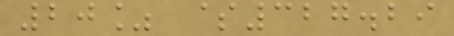20% $327.29
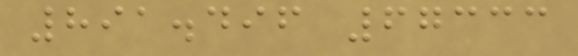891.496 67333
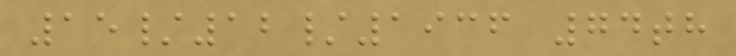15/12/1936 74th
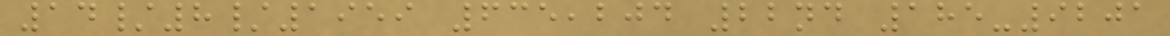14/8/1959 635,204 22nd 185-9201
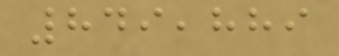849,889
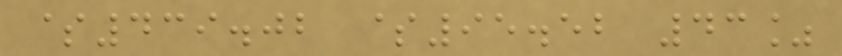$439.02 $95.52 43%
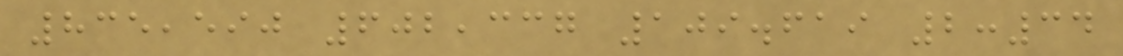835,590 602,337 109.619 2:34
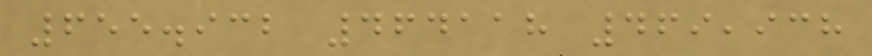655.932 464118 469,938
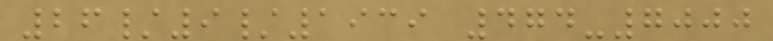26/9/1939 474-7000
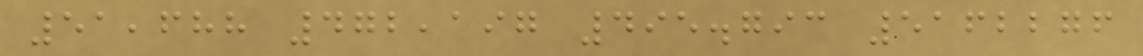51,688 472,197 495.793 5162276
